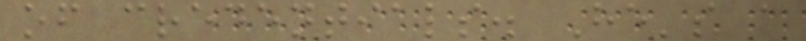of credentials. He's a
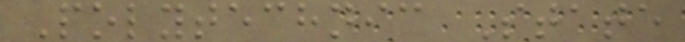Polytechnic State
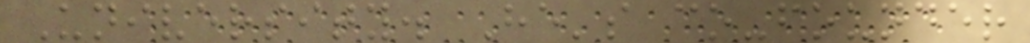University. He's co-founder
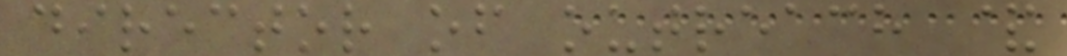director of outreach &
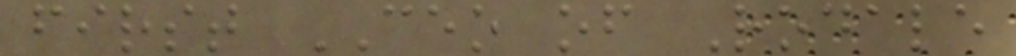first CEO of Rodale
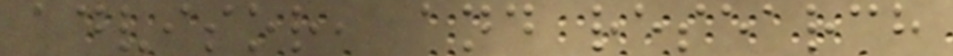advisor, and research
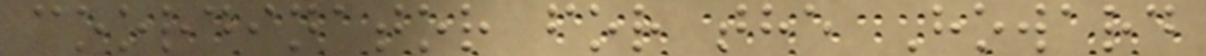coordinator for the Howard
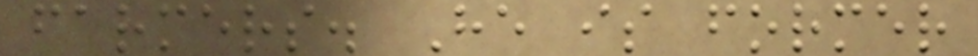farmers. He is former
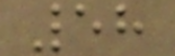58
